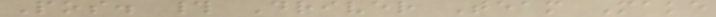Pos. # Driver Team Make
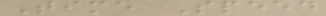Time Speed
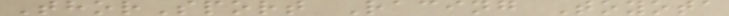ThorSport Racing Toyota
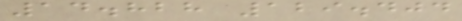14.828 129.404
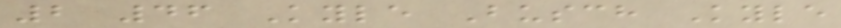2 46 Kyle Busch Kyle
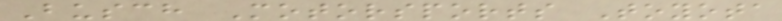Busch Motorsports Toyota
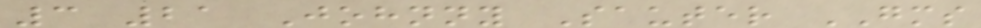3 21 Johnny Sauter GMS
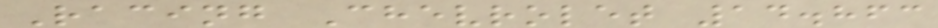Racing Chevrolet 14.863
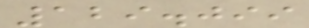129.099
